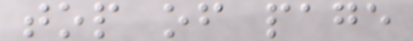top of page
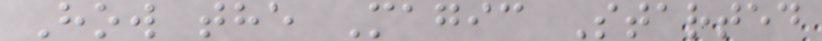How the Magic Started
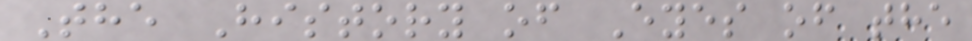The History of Eyes of the
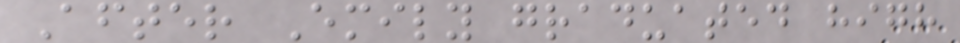After Emily graduated high
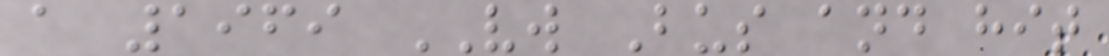a 1969 VW Bus and hit
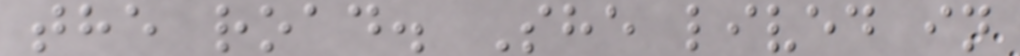the road. She lived in
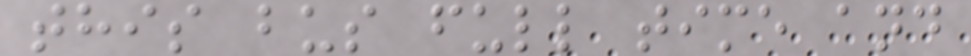this bus full time and
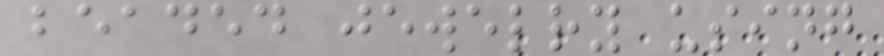beaded jewelry using
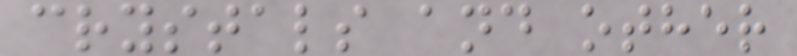crystals and other
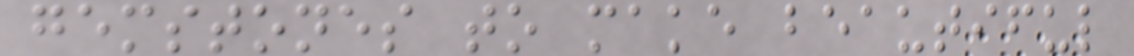gemstones to make beautiful
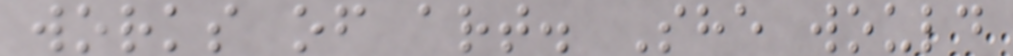works of art. She would
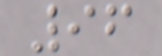96
